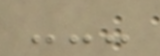---
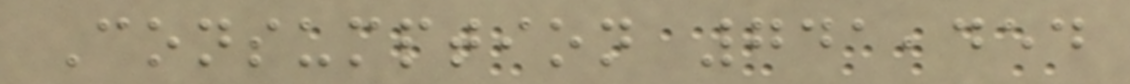Consumption 741,454
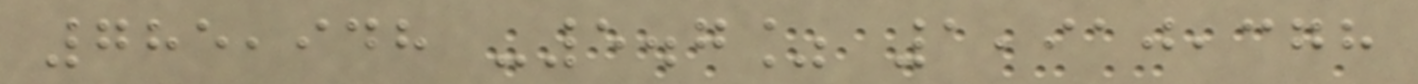785,948 -5.7% 1,910,378
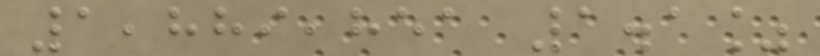1,889,851 1.1%
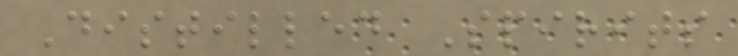Distilled Spirits
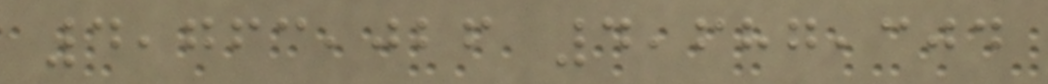4,763,026 4,687,304
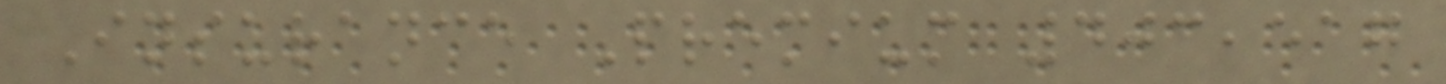Insurance Premium 403,517
